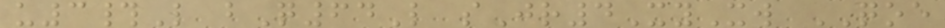u3#L bQ64L sJr4XyXw QOE
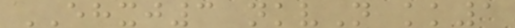EHXJ3 nkvN kk1
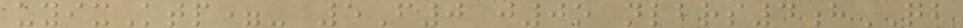uyixKtp=- 5F0 j0o nlbrs4hQB
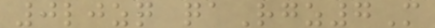0ljzq qaRgz7M
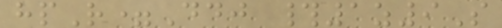hpR=Ddj #1z9S
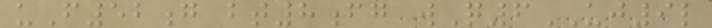uF52g bt8fg wQ6UJ9l
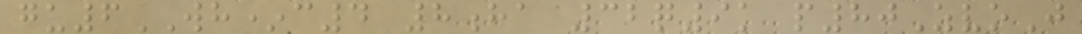gu6WH*c4 8ha 32q9k p80ZvoJ
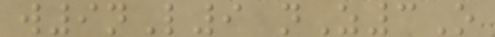w9nL9 nZ3O
